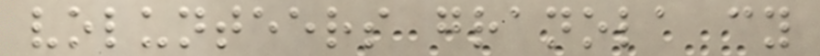volunteers granola cy
